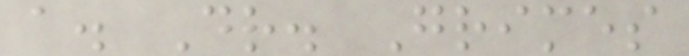a. Dr. Grimes
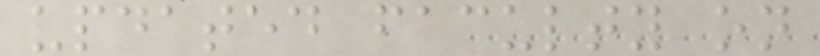updated faculty on
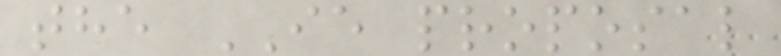the IE proposal
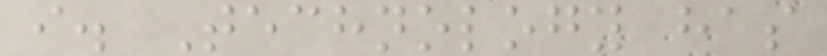i. Technology has
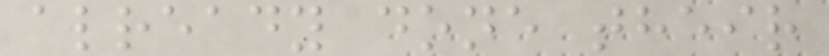already done their
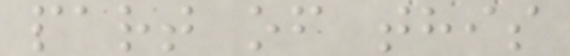part of this
